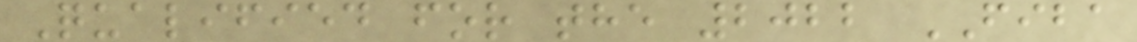Qualified for the 2022 FIBA
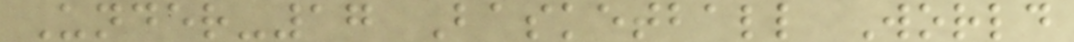Under-17 Basketball World
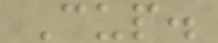Cup.
